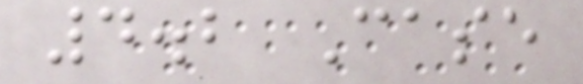4.2 Case
